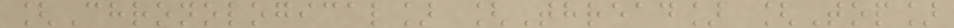[Chronological] [Thread] [Top]
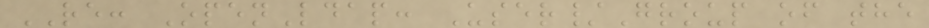RE: OpenLdap: User/Group of the
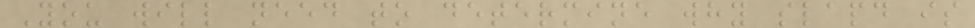You will need to determine why slapd is
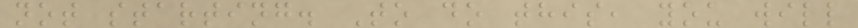not starting. To do this, you will
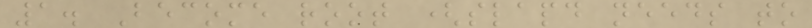1. Become root (slapd needs to
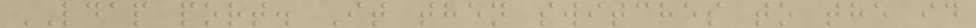LDAP port. It then switches to the id
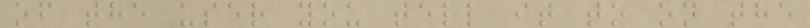of the user you tell it to on the
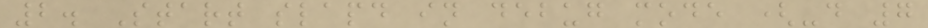2. Start slapd in debug mode (-d 7
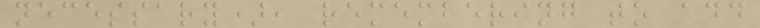necessary), remembering to add
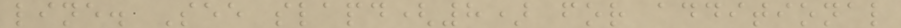line. See slapd(8) for additional
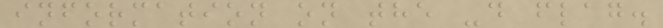information on the -d flag.
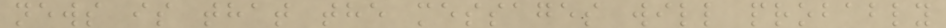news is that the messages will probably
